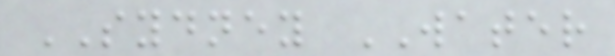SYDNEY WATER
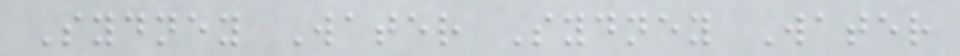Sydney Water Sydney Water
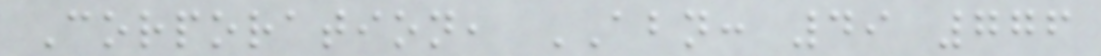Corporation, ABN: 49 776
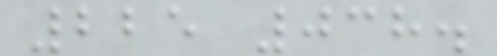225 038.
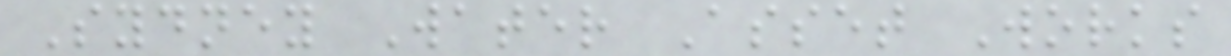Sydney Water Asset Works
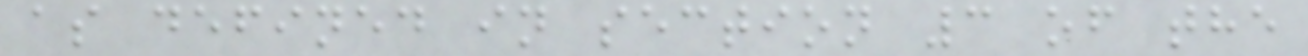as defined in section 3 of the
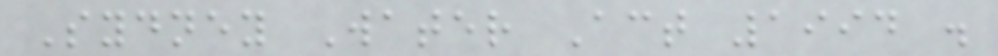Sydney Water Act 1994 .
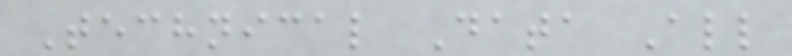Technical Data All
